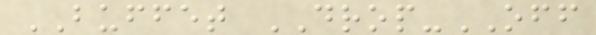BUFFET DROP-OFF
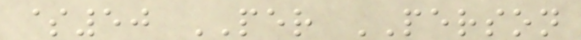$50 PER PERSON
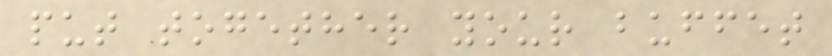put together your buffet
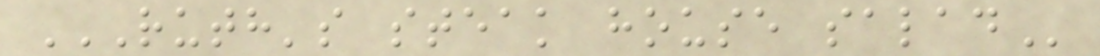RUTH'S STEAK HOUSE SALAD
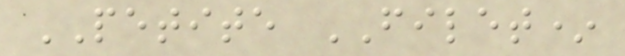PETITE FILET*
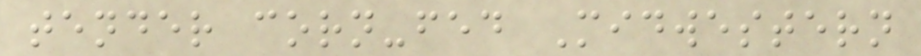tender corn-fed Midwestern
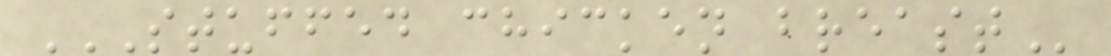STUFFED CHICKEN BREAST
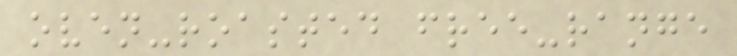oven-roasted free-range
